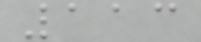113
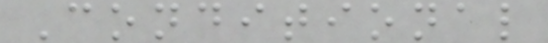Conditional
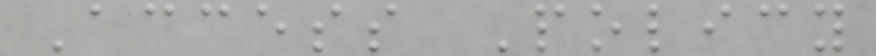Access Policy
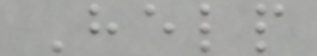Help
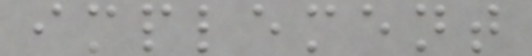implement
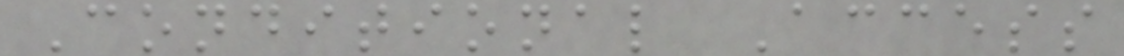Conditional Access
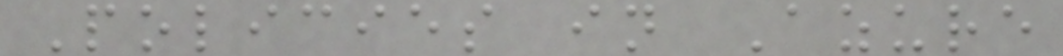Policies in Azure
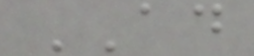AD
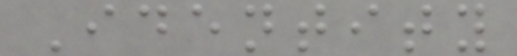Identity
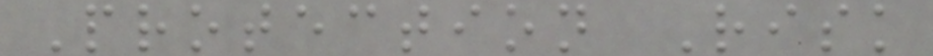Protection Risk
